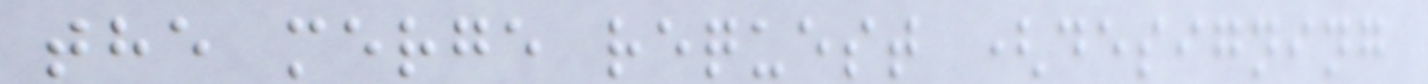the merge request (designing
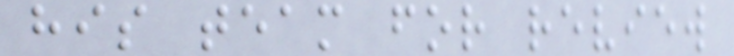his team for review
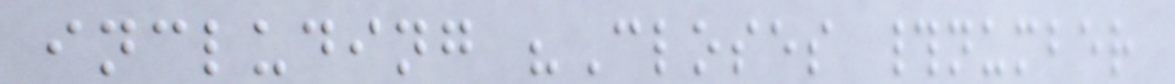including "Closes #number
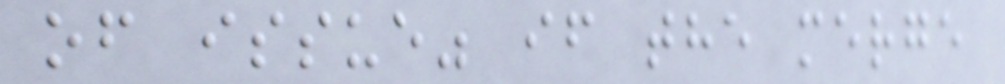of issue" if the merge
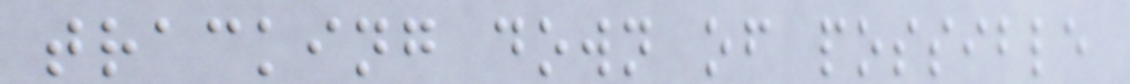tracking down of possible
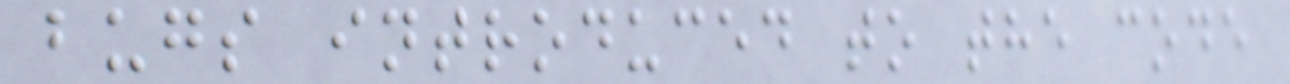bugs introduced to the code
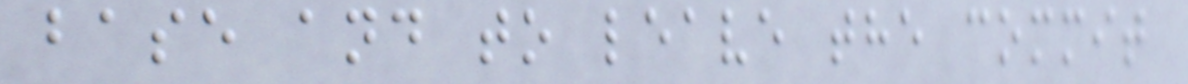base and to leave the commit
